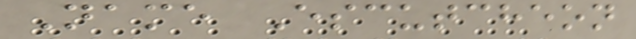Name Escutcheon
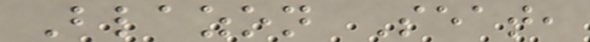Blazon Seat,
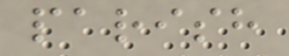parish
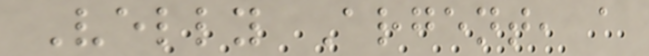Velly Argent, a
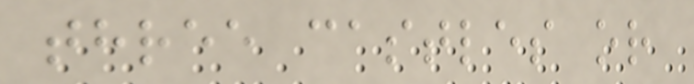three castles or
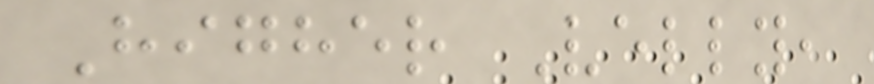Higher Velly,
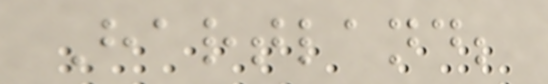Hartland;
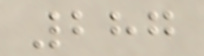287
